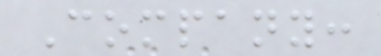Company:
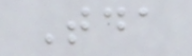Tda
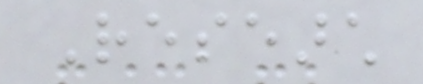Research
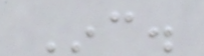Inc.
